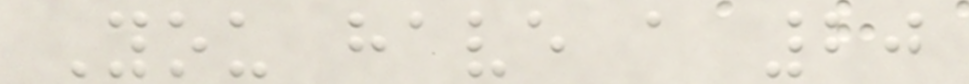You have a 20
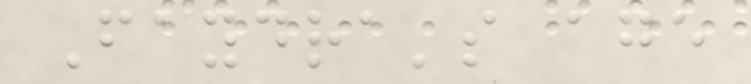Faydra's age
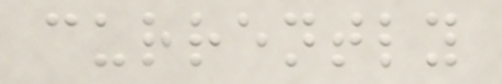currently
